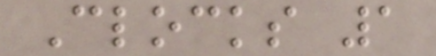Clocks 1
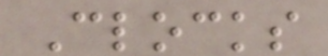Clocks
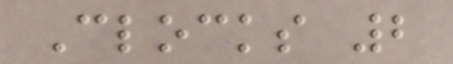Clocks 2
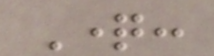Question:
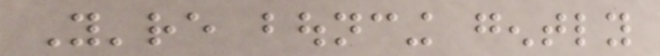You're bouncing gently
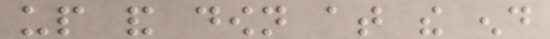up and down at the end
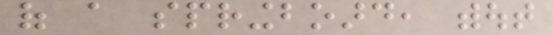of a springboard, without
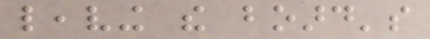leaving the board's
